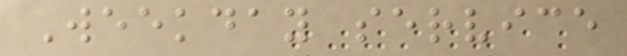Weekday service
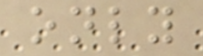only
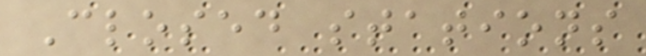Closed stations
